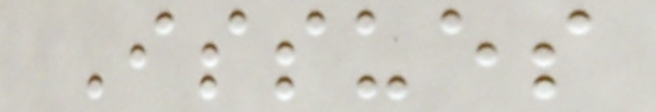Issues
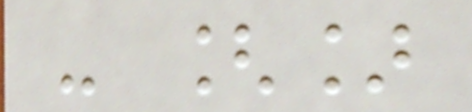- []
